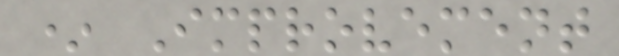* Improvement
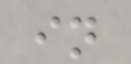in
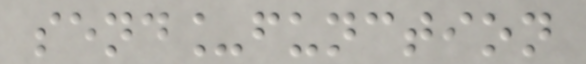send_function
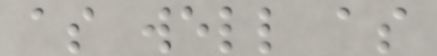as well as
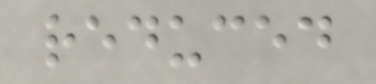reduced
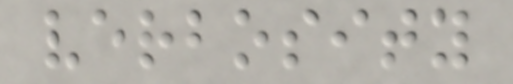verbosity
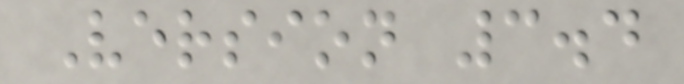Version 3.4
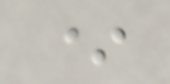*
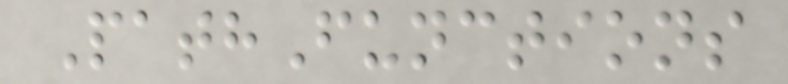PathFunctions
